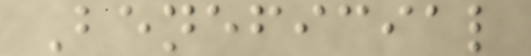Beneficial
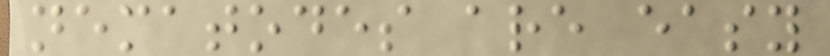nematodes are easy
